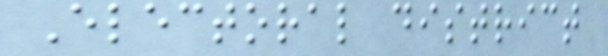Electoral district
